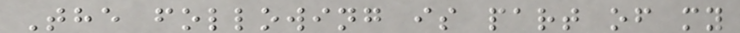The following is part of my
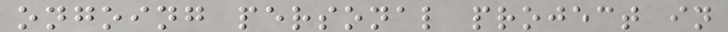ongoing personal project in
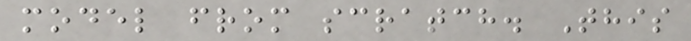model from scratch. This
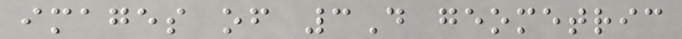images of 3D geometric
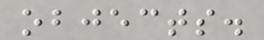objects.
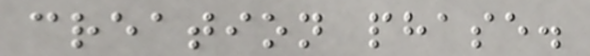creation phase.
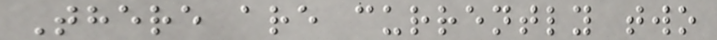There are currently two
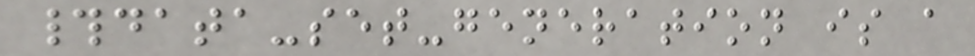#data-set-generation is a
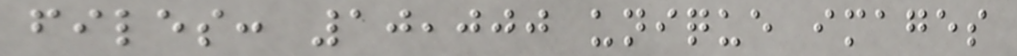files: 10,000 unique images
